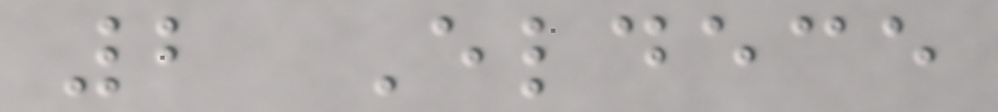2 Eldece
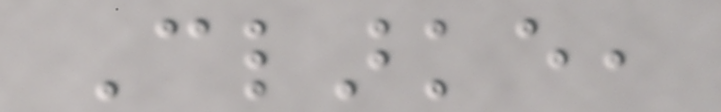Clarke,
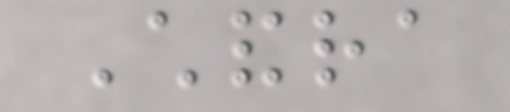Chandra
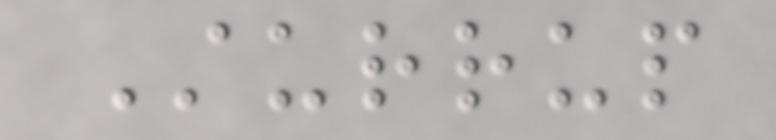Sturrup
